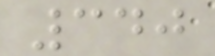340
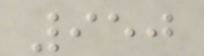950
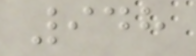948
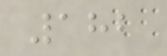182
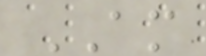AM
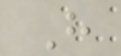H
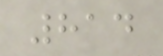814
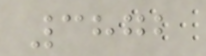3872
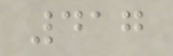417
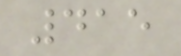415
